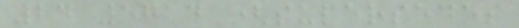24 5714 (supersedes
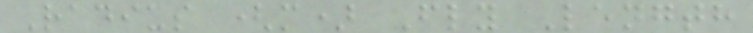Radius (m) Fly Length
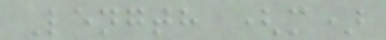Length (m)
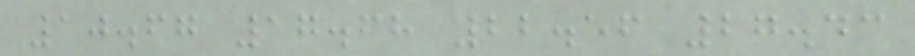10.67 17.68 22.56 27.43
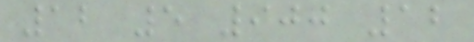12 5 900 12
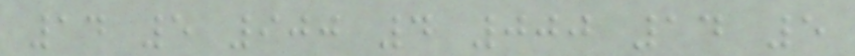14 5 900 4 000 14 5
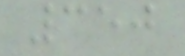350
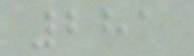281
